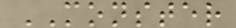MONSTER
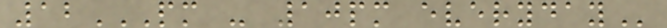12PM - 10PM EVERYDAY
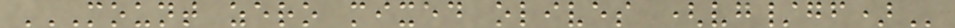MOUNT ZERO MIXED OLIVES (VG/GF)
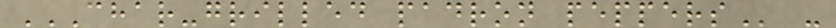CHAR-GRILLED PADRON PEPPERS -
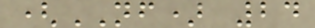(NF) 24
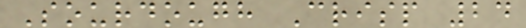Sourdough Crisp 24
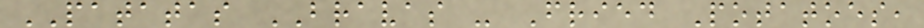PATATAS BRAVAS - Fried Potatoes,
